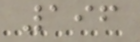196
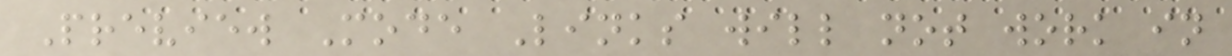Preview Mode Links will not work in
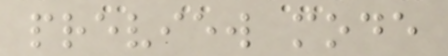preview mode
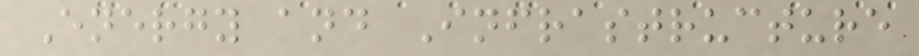Energy and Infrastructure
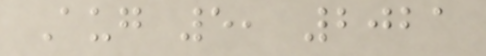Aug 5, 2021
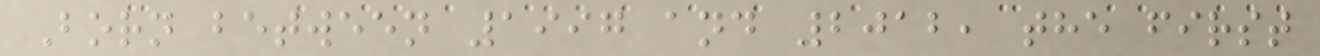Born between 1997 and 2012, the first
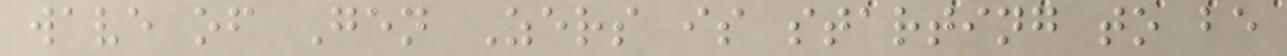wave of Gen Zers is starting to be
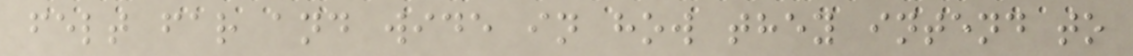felt far and wide in how they intend to
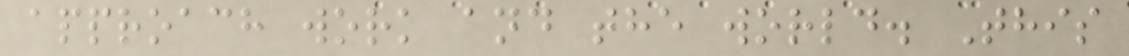approach work and the world. This
